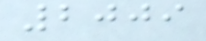2009
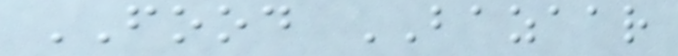FOOD BAZAAR
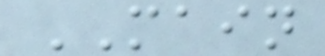MAIN
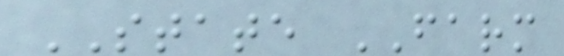STATE FARM
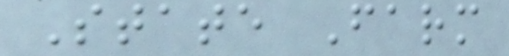State Farm
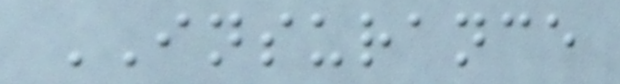INSURANCE
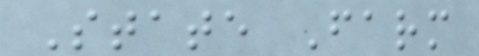State Farm
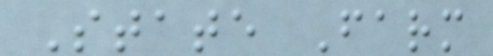State Farm
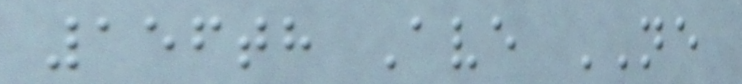156th Ave NE
